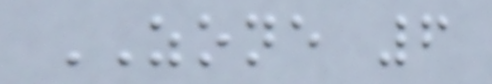ZONE 6
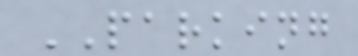PARKING
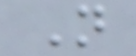N
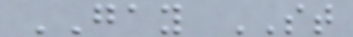GAY ST
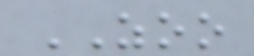ZOO
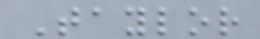Taylor
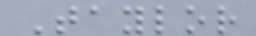Taylor
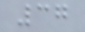37
